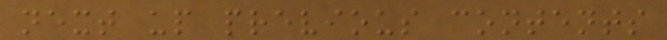next up previous contents
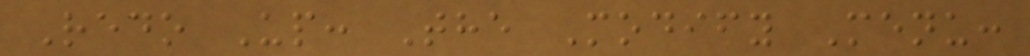Redo Up: The Modify Menu:
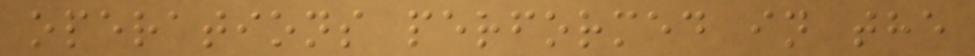operations performed in the
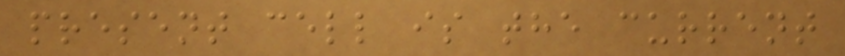present cell is the current
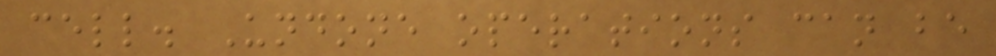cell. Undone operations can be
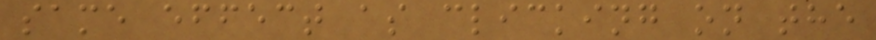same effect as clicking on the
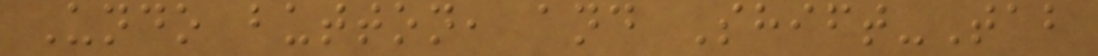Undo button, and Shift-Tab
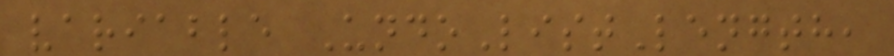variable UndoListLength,
